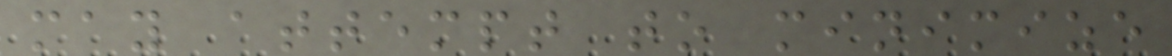may attempt to minimize
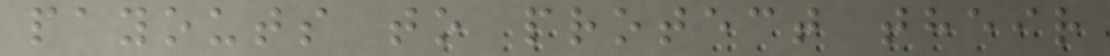payouts to protect their
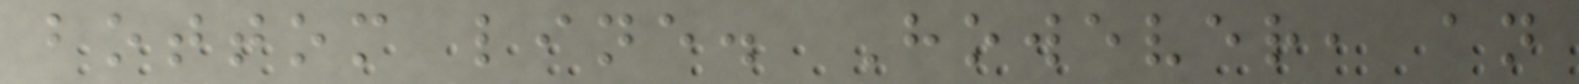bottom line. However, an
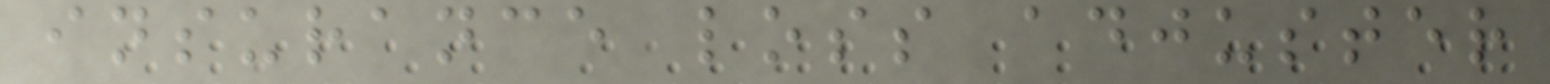insurance loss adjuster
